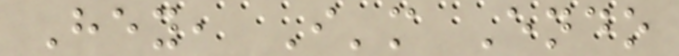Hey, I'm Endo
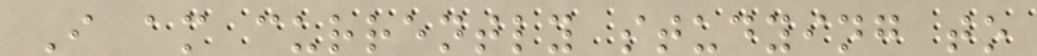I am currently studying to
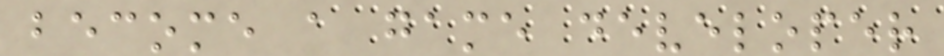become a game developer
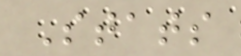Stats
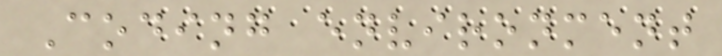Coding environment
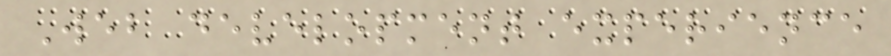Web development experience
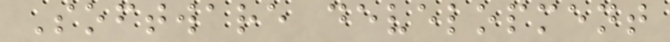Software development
